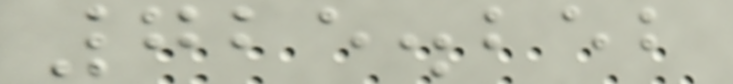725.252
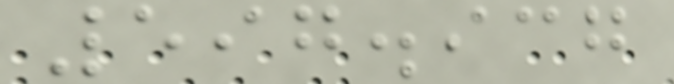597.937
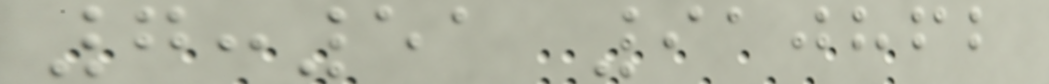7:51 910862
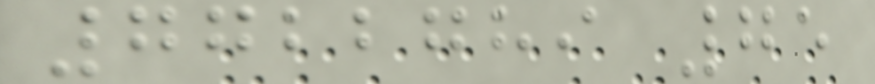7722789 75
